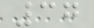37
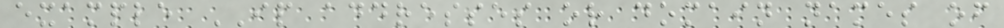example IP addresses or domain names of
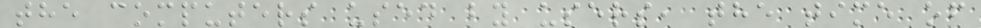the computers used by users, the time of
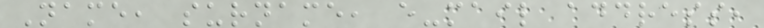Name, surname, e-mail address,
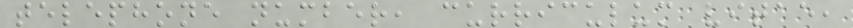telephone number, curriculum vitae,
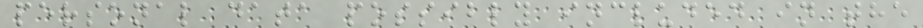personal data possibly included in the
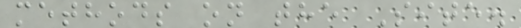methods on the Site.
